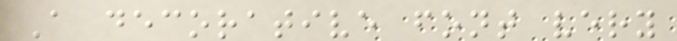A decorative font very
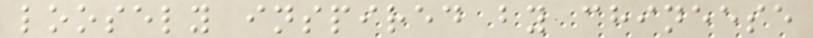loosely inspired by chineese
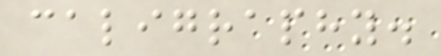caligraphy.
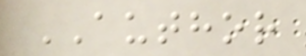AUTHOR
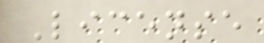License
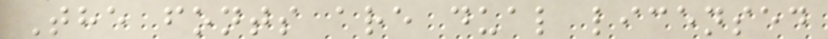The fonts are dual licensed
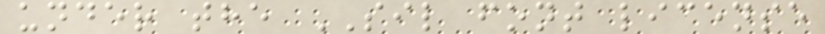under the SIL font license
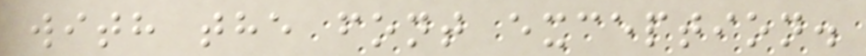with the font exception.
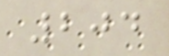204
